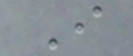I
